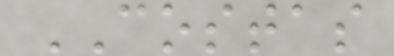COSTAS
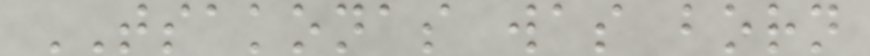TSAKONAS was born
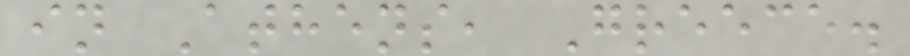in Athens, Greece.
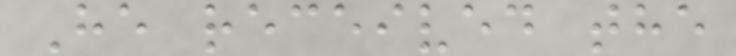He received the
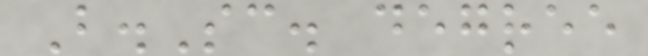B.Sc. degree
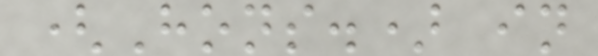(Hons.) in
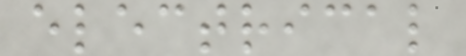electrical
